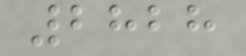2828
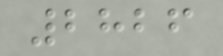2826
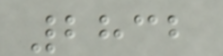2832
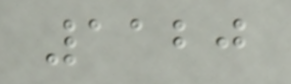1120
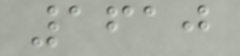1610
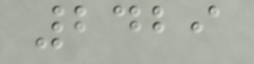2429
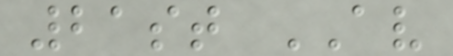21st AV
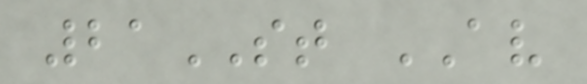21ST AV
